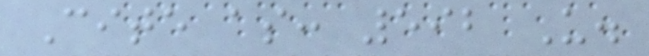Cite as: 592 U.
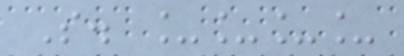S. ____
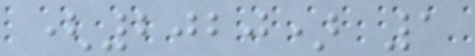(2020) 1
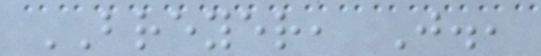BREYER, J.,
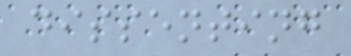dissenting
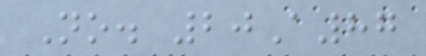No. 20A87
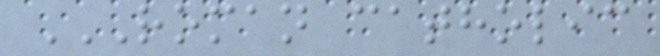ROMAN CATHOLIC
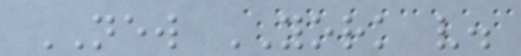NEW YORK v.
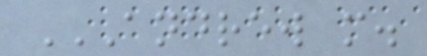ANDREW M.
